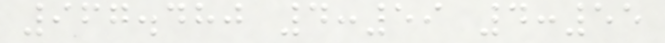967.480 4:59 4:55
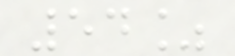54%
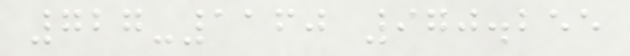727-1160 970.255
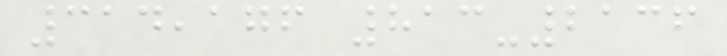314,176 813-2136
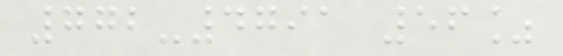772-4791 56%
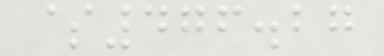$476.27
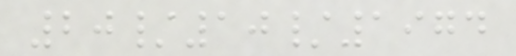20/10/1974
